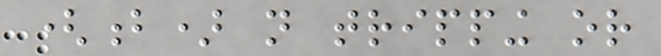(b) not tripping or
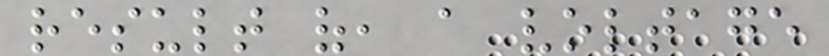result of, a voltage
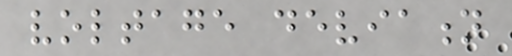voltage deviation
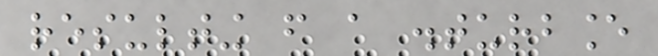resulting from a disturbance
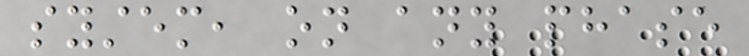system, on any phase
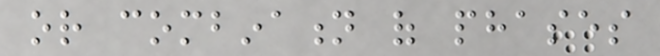or combination of phases
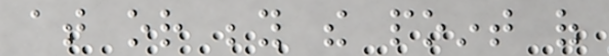at or beyond the point of
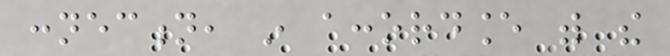connection, in accordance with the
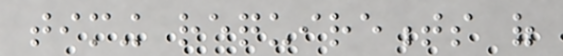timing requirements of
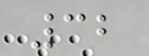32
